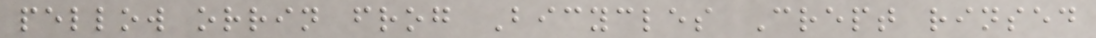pellow orrin frog Bicycles Crept rinsed
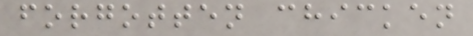forgotten chicken
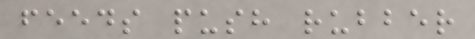feeds push rubber
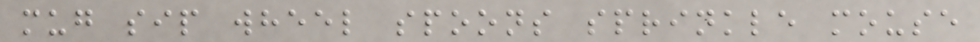mug sip wheel spoons sprinkle mouse
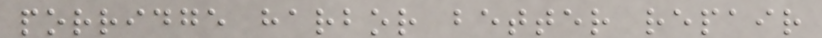porridge harbor better repair
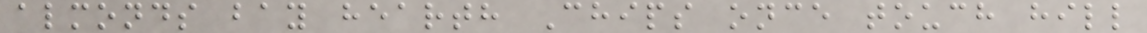almonds bay hearth Chips once touch hill
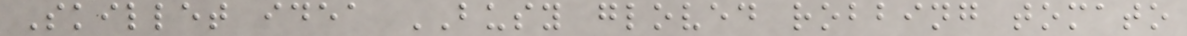Skillet idea BUSY gloved robbing tomato
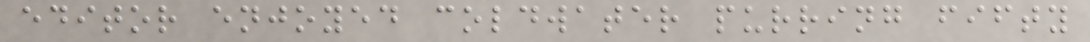editor enjoyed coldwater purring fifty
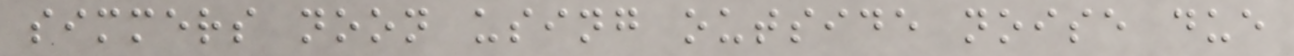simmers noon using outside noise due
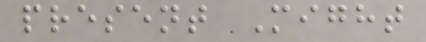present Might
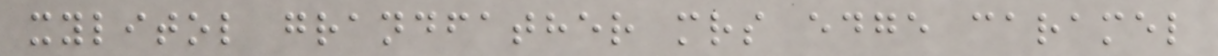xylitol grandfather mrs edge caramel
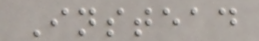Instead
